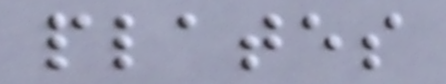plates
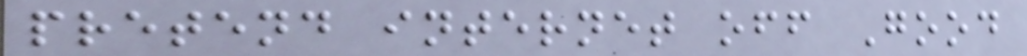pretend internet off Good
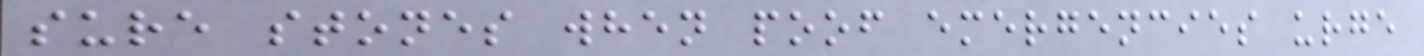sure stones when poof emergencies urge
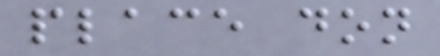place don
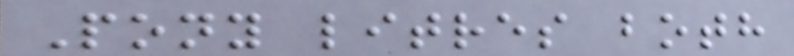Pony litres both
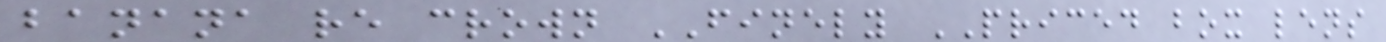banana re crown FINELY PRICED box lens
